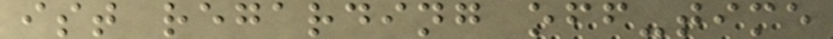ist regarding off-time
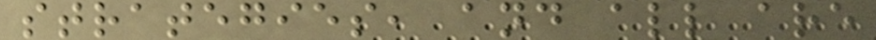strategies, and all are
